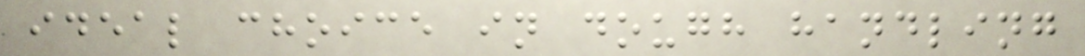ideal choice in dough handling
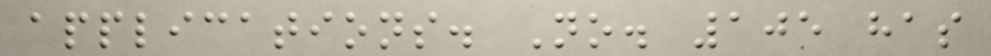applications. No. 105 has
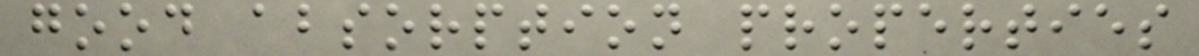good absorption properties
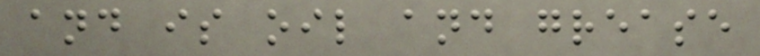and is oil and grease
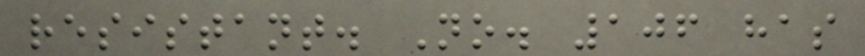resistant. No. 106 has
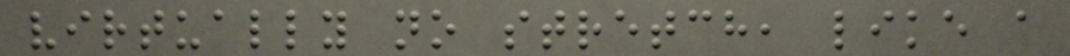virtually no stretch, like a
